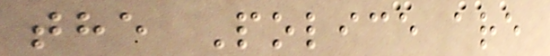the Police are
